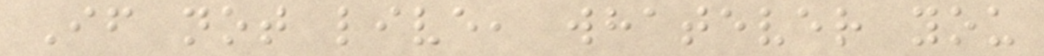If not live, whatever you
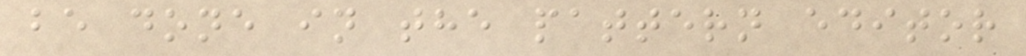be done in the pattern editor
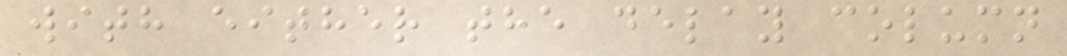with either the delay column
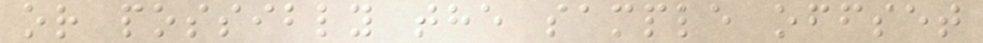or possibly the sample offset
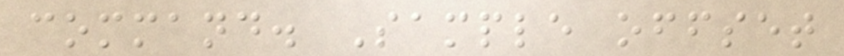command. Sample offset
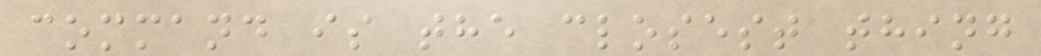command is the closest thing
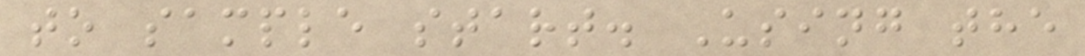to sample start. Using the
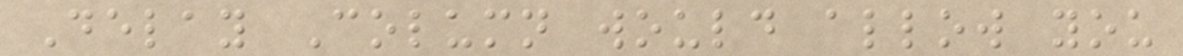Delay Column would allow you
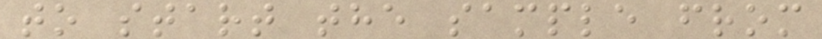to start the sample from
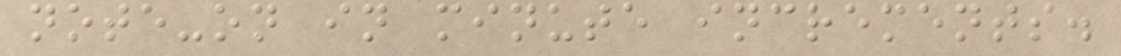note-on in minute increments.
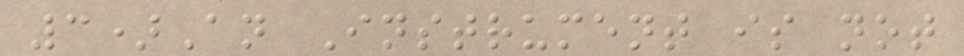3)An Instrument is not
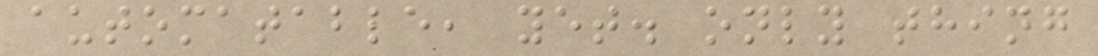automatable, yet. only thing
